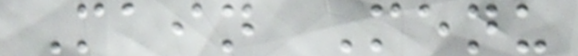Main Menu
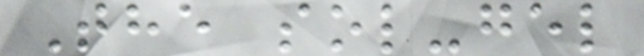The sol-gel
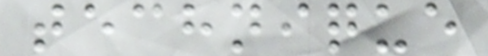technique
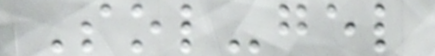Sol-gel
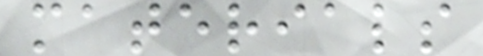materials
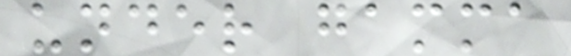under gamma
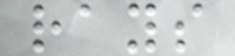rays
